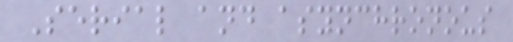Serial and asynchronous
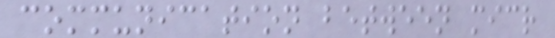communication between micr
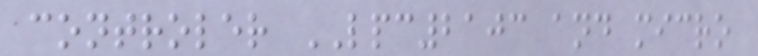controler LPC2103 and micro
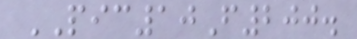PIC10F200.
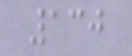130
